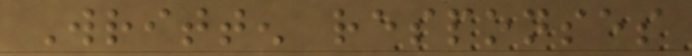Written responses
